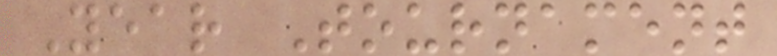Year Tournament
